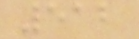512
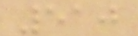510
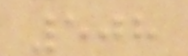508
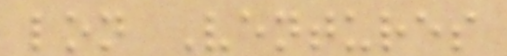lon Ventures
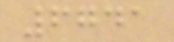6741
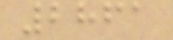2861
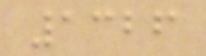1326
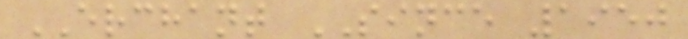ERCHANT SINCE 1950
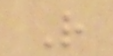R
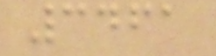3461
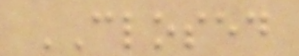CLOSED
